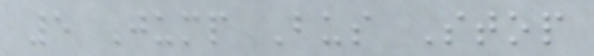5 Jump Bus Stop
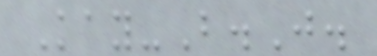Kay-B.J.
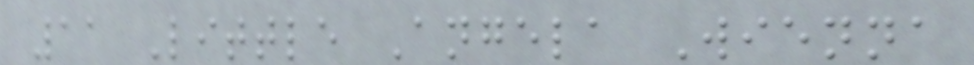11 Little Angela Wienna
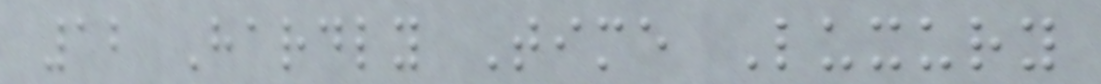12 Hardly Time Luxury
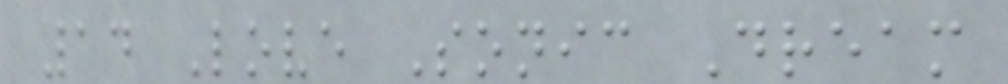14 Love Sonic Dream
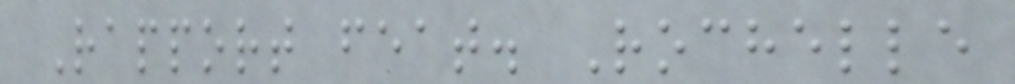Rapport feat. Rochelle
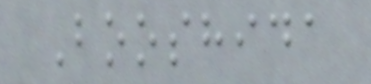Booshida
